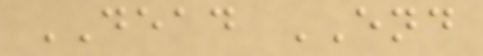DEAD END
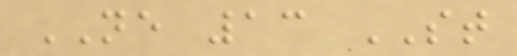NE 13 ST
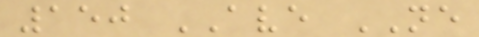150 AVE NE
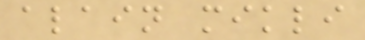alain mikli
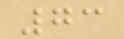73
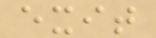exit
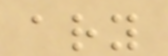ary
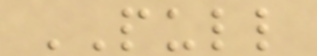PULL
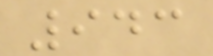943
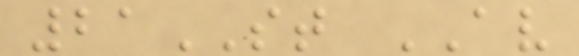21ST AV
